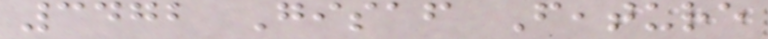3472 Gisaf Feature
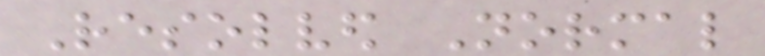Resolved Normal
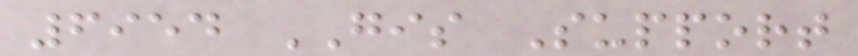6954 GIS Support
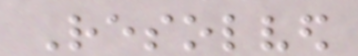Resolved
